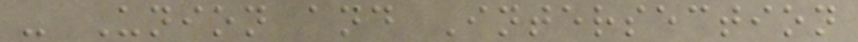- Union and Intersection
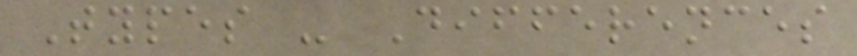Types - Differences
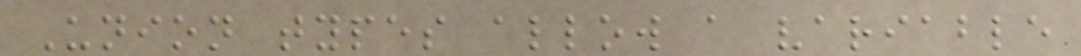Union types allow a variable
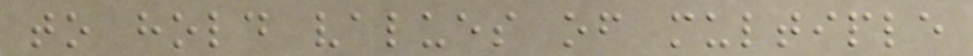to hold values of multiple
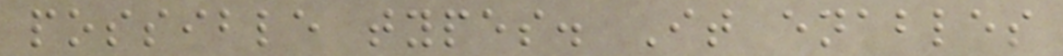possible types. It enables
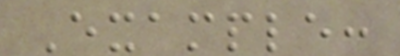Example:
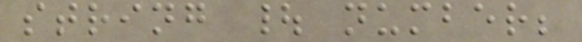string | number;
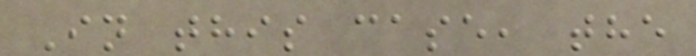In this case, the
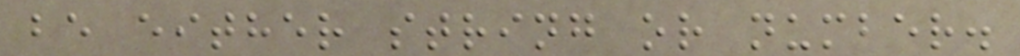be either string or number.
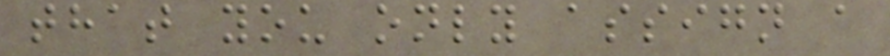that you only assign a
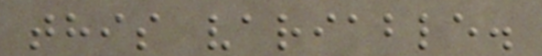this variable.
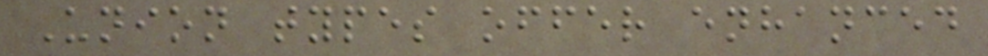Union types offer enhanced
